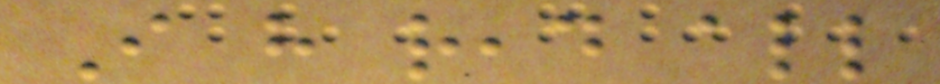I have read all
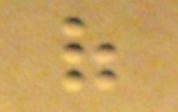of
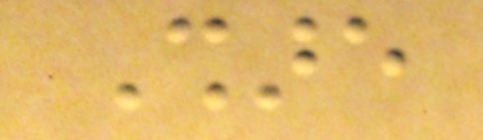Share
